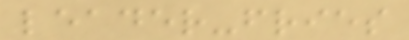leader-fries
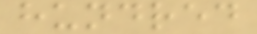hundred
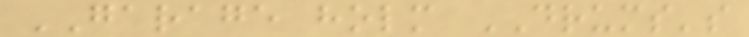GARAGE holm DRUMS's
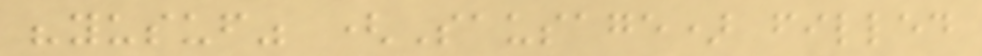"yusuf" (Sausage) filled
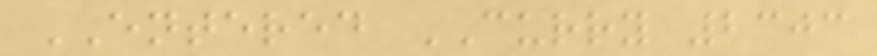ENTERED CURRY 2303
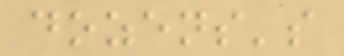dozens's
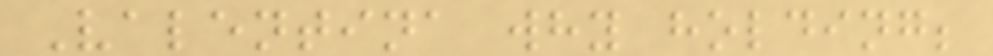Valentina why holding;
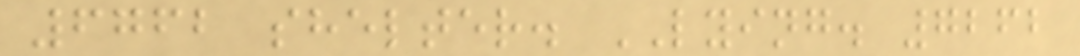6762 shelter. LYING. 7262
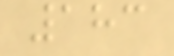183
